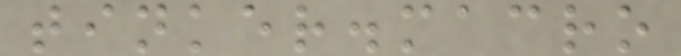tinker.macro
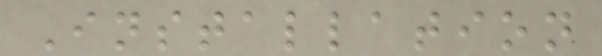Installation
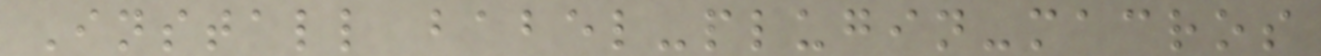Install babel-plugin-macros
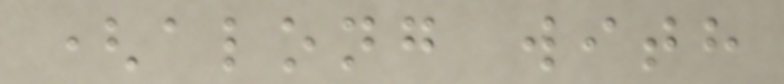(along with
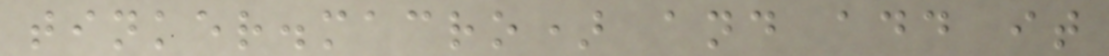tinker.macro) and add it
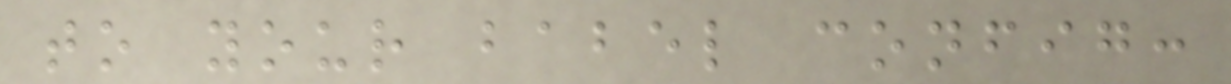to your babel config:
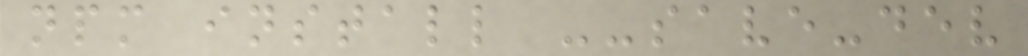npm install --save-dev
